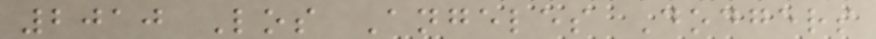2010 Los Angeles Dodgers
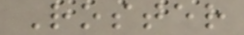Roster
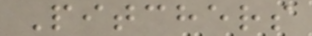Pitchers
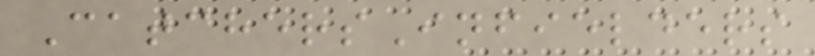CatchersInfielders
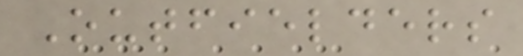Outfielders
